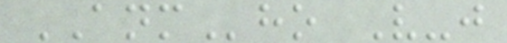ANMho V-j
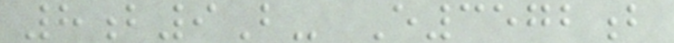8b9B- E3572b
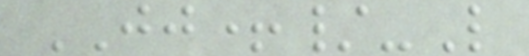JJ+/-L
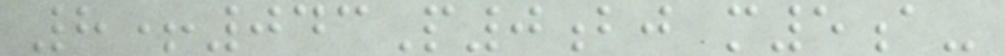8+043P0bj m5a-
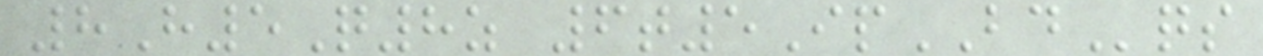8H5Q8z 6t5IpBDqs
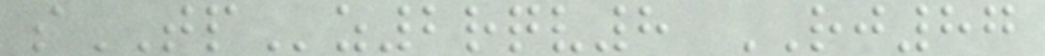sTPz2rqv8 RJ87
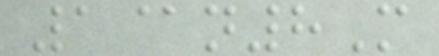1@n8M
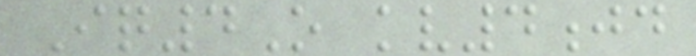Iq4O kv4jd
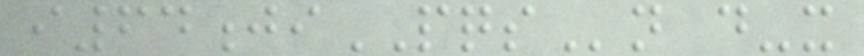i64jiPQSn d-x
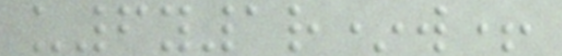u6y1r*w+
